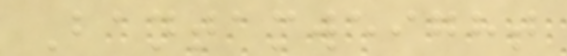Bantamweight
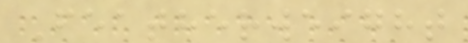Featherweight
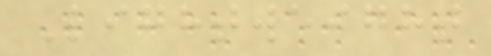Lightweight
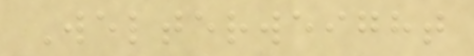Welterweight
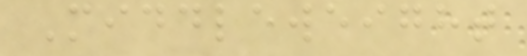Middleweight
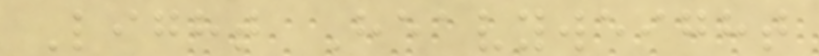Light Heavyweight
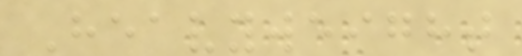Heavyweight
